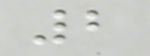2
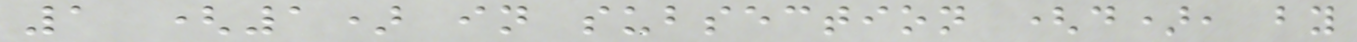1 (1) in subsection (d), by
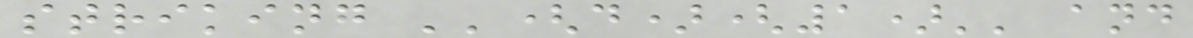striking ''(d)(1)'' and
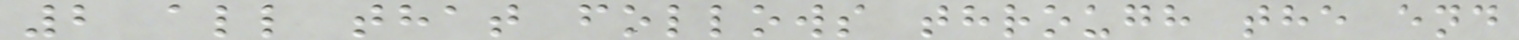2 all that follows through the end
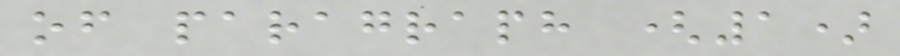of paragraph (1)
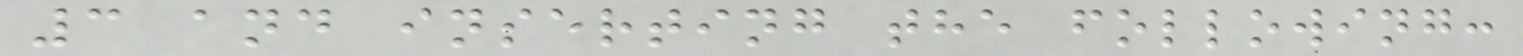3 and inserting the following:
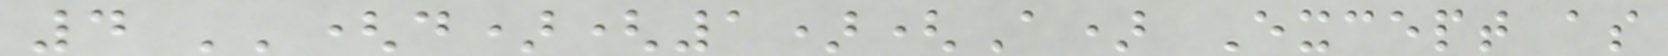4 ''(d)(1)(A) Except as
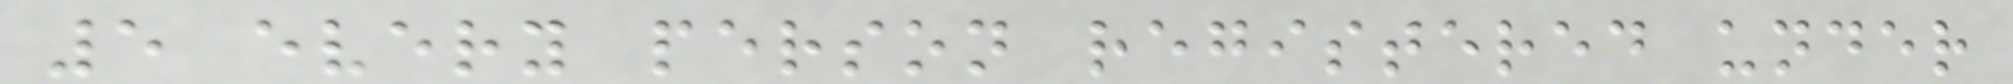5 every person registered under
